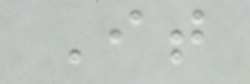It
